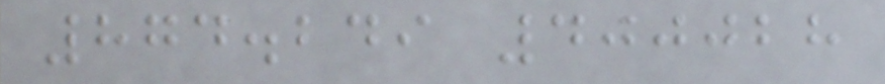874.249 400028
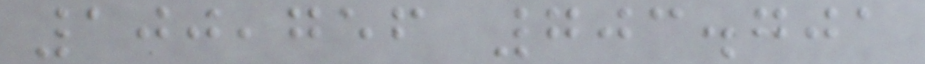100,756 703.701
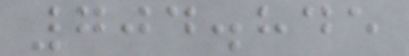704.845
